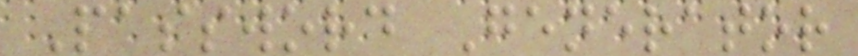Password Generator
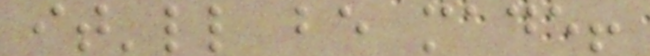it'll be made!
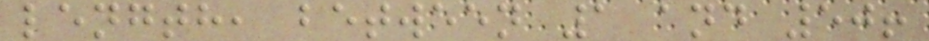length, between 1 and 50!
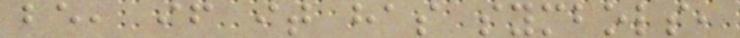be, if it has symbols,
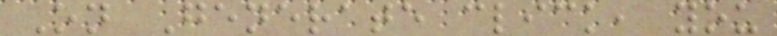On Generate click, you
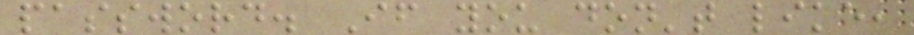password. If you don't like,
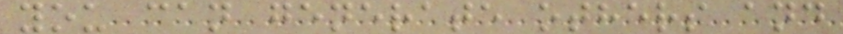you can generate others and
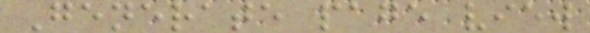Generate page view
